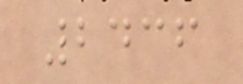2436
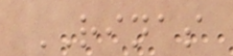RINAS
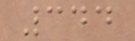344
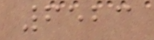6523
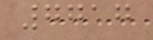7717
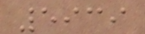5939
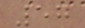57
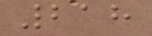218
